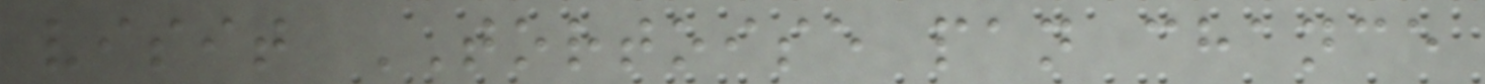visit TORTOISE pan chance
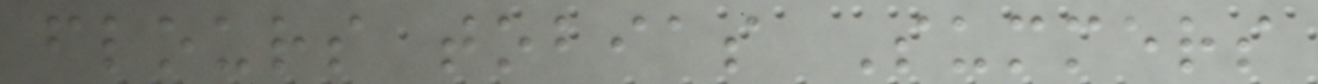flours tobias Summers
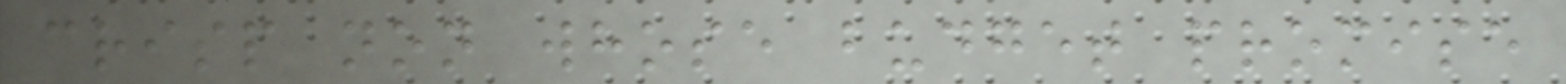crisp non whose budget promise
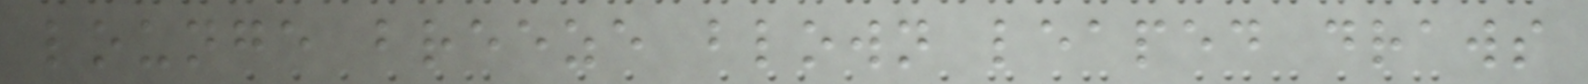lounge breeze blown leaped draws
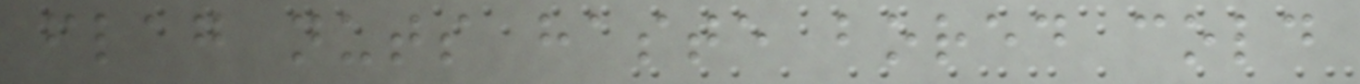flag nuts haste bored cold
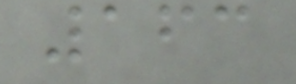163
